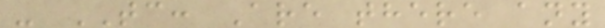- TC: Are there any
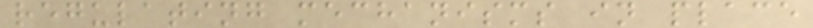regulating mechanisms in place
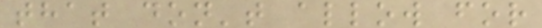that don't allow for
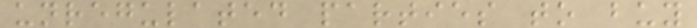unregulated parties to buy
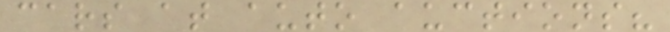cars at auto auctions?
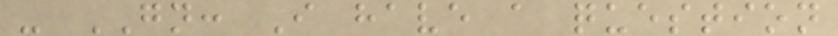- GN: I have a question
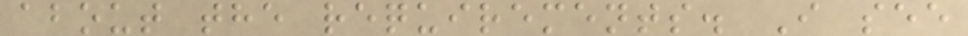about the requirements. I see
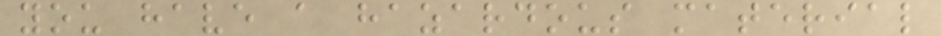you have a hazardous material
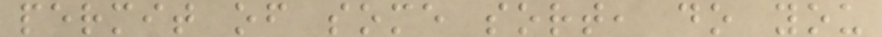permit of some sort, do you
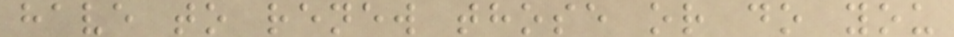have to renew those or do you
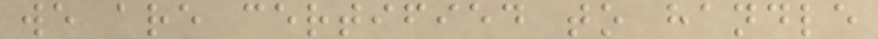we are certified to handle
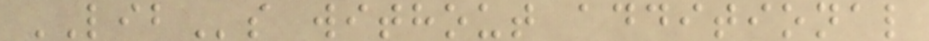LIBs without additional
